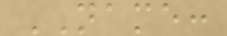NAME:
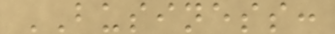BUSINESS:
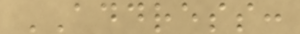ADDRESS:
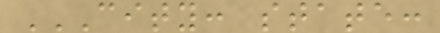CITY: STATE:
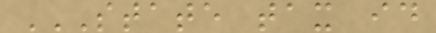STATE TAX ID
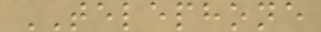TELEPHONE
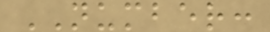NUMBER:
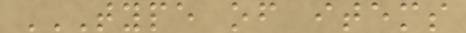TYPE OF ITEMS
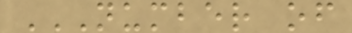NUMBER OF
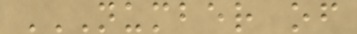NUMBER OF
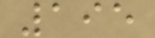195
